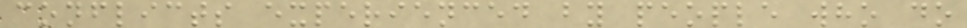conflicts experienced by people who do
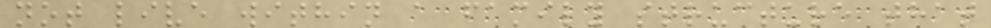not live within a family structure that
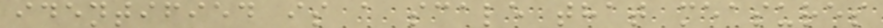identified is a scale that measures
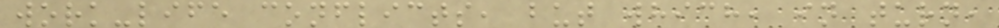work-life conflicts, but which, in turn,
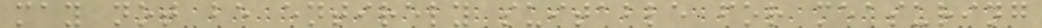may not be entirely suitable for measuring
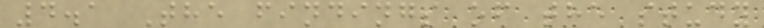4.1 The findings of the study
